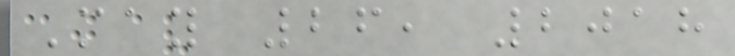May 26, 2018
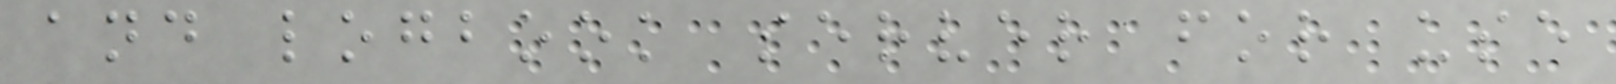and logbook server for use
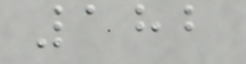182
